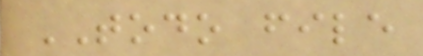TODO file
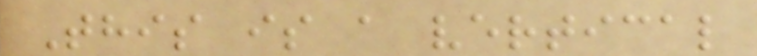This is a vertical
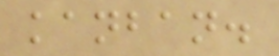kanban.
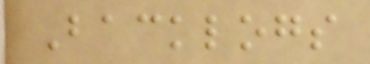Backlogs
